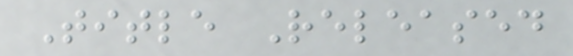Title Released
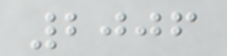2006
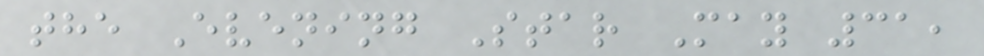the Evening Star May 31,
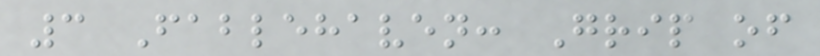3 Fablehaven: Grip of
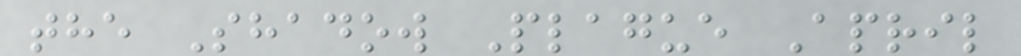the Shadow Plague April
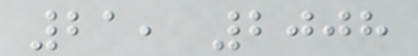21, 2008
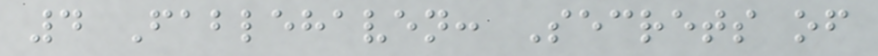4 Fablehaven: Secrets of
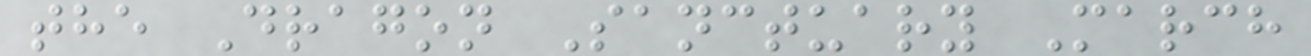the Dragon Sanctuary March
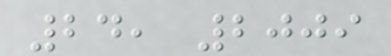24, 2009
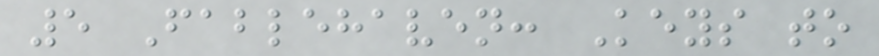5 Fablehaven: Keys to
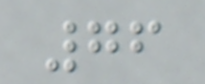76
